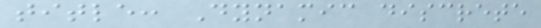title: Dynamic discrete
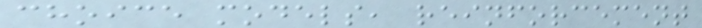choice models, reinforcement
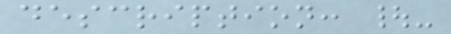description: |-
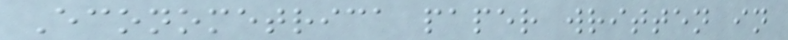Econometrica paper written in
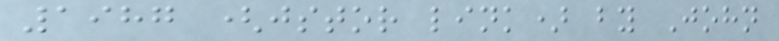1987 (jstor link) by John
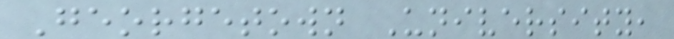Georgetown University,
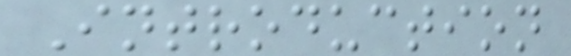Introduction
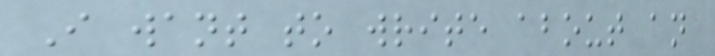I want to write about an
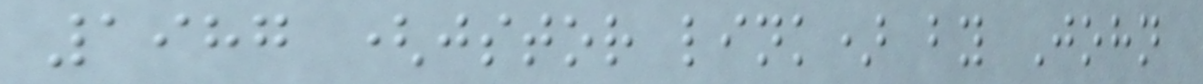1987 (jstor link) by John
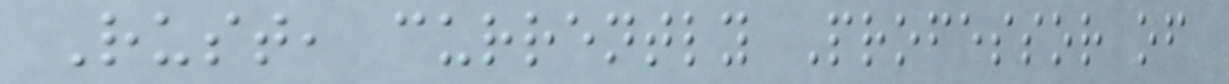Rust, currently Professor of
